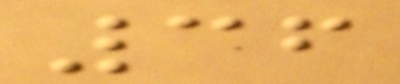36
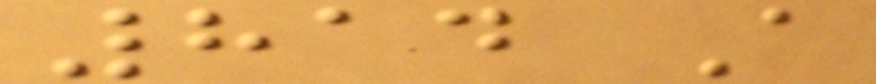814 A
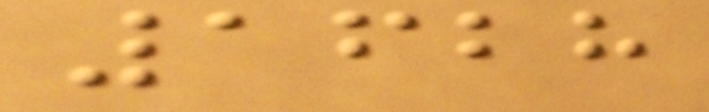1628
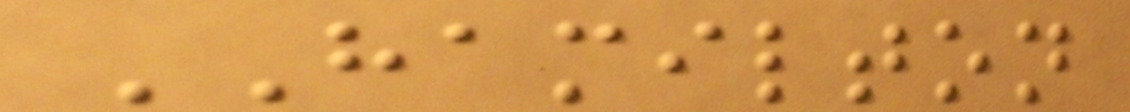HAMILTON
